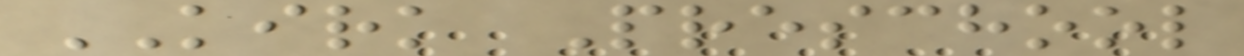KIRK Preschool
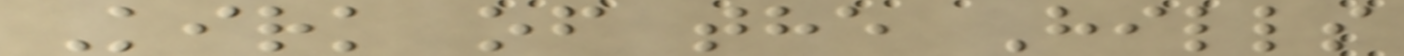Kirk of the Hills
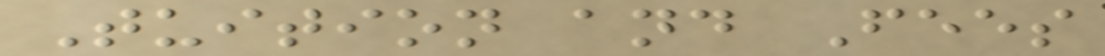Tuition and Fees
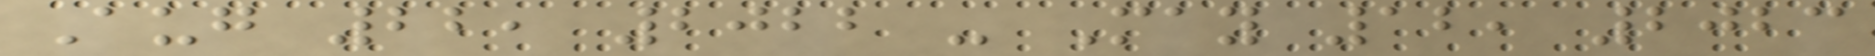Aug 22, 2022 - May 12, 2023
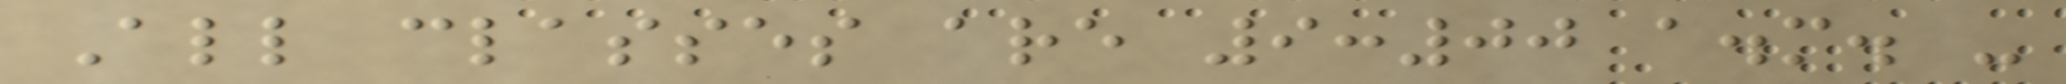All classes are 9:00 a.m. -
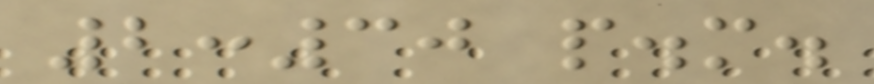2:30 p.m.
